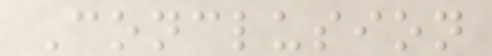Conclusion
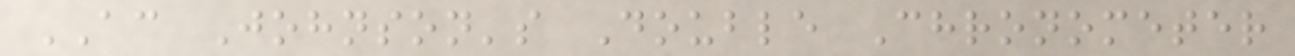AC Johnson's Double Chronometer
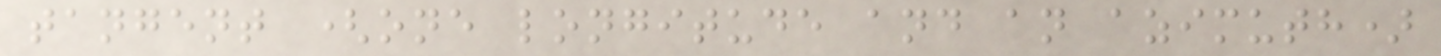tangent (one longitude and an azimuth)
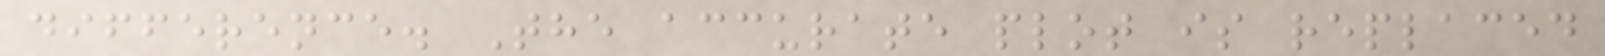difference. The accurate plot is replaced
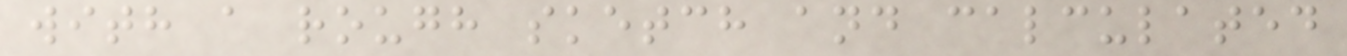with a rough sketch and calculated
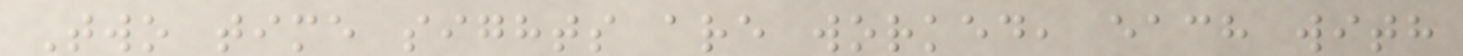Two time sights are worked, each with
